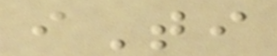iTi
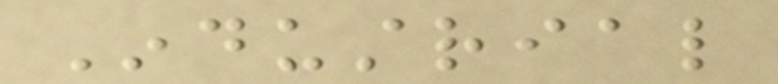Industrial
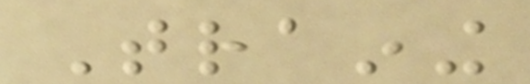Training
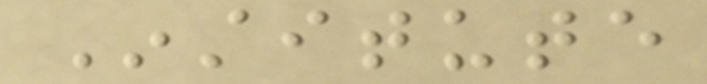Institute
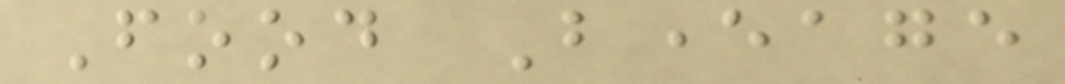Food Beverage
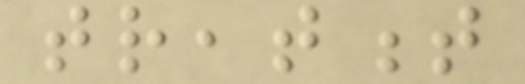treatment
